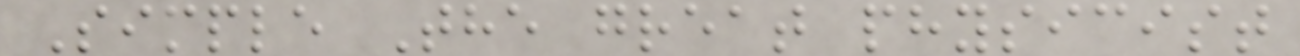Simple The great physicist
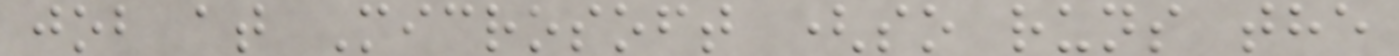job at Microsoft (so runs the
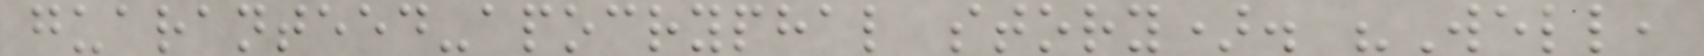guaranteed-apocryphal story). "Well,
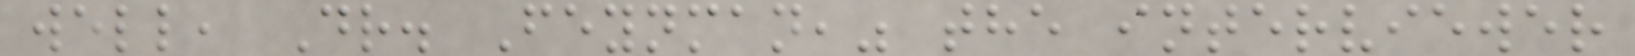well, Dr. Feynman," the interviewer
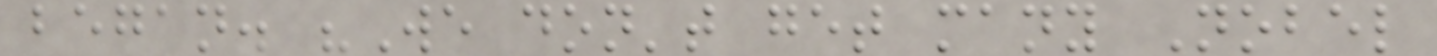began. "We don't get many Nobel
